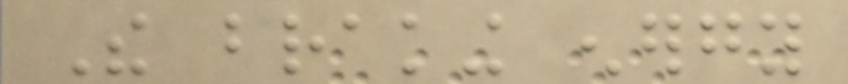The braking energy
